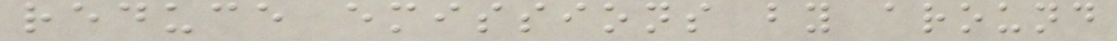reduce emissions by around
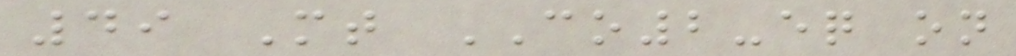49 Mt CO2-eq on
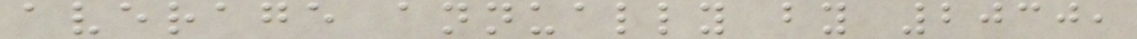average annually by 2030,
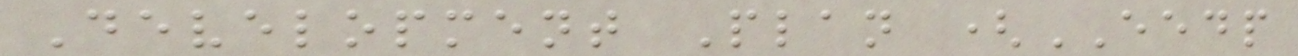Development Plan (EEDP
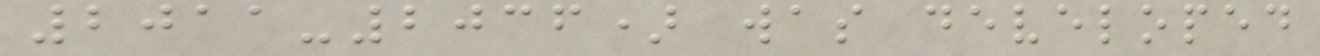2011-2036) was developed
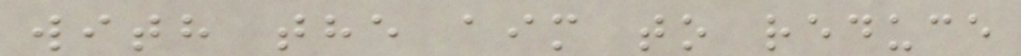with the aim to reduce
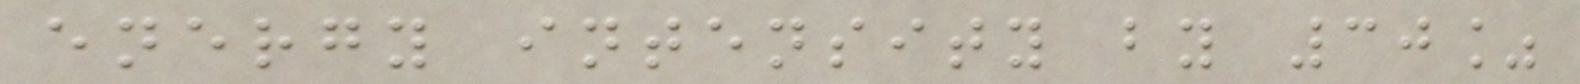energy intensity by 30%
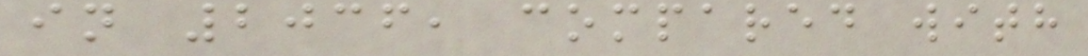in 2036, compared with
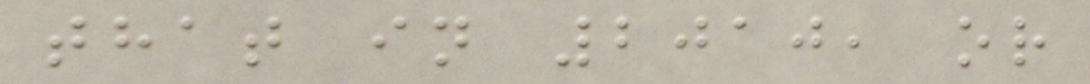that in 2010, or
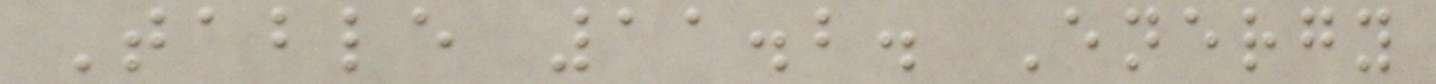Table 11.2. Energy
